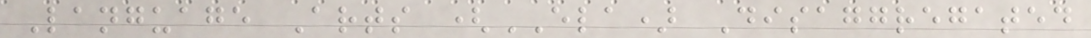Language Arts (ELA) Disaggregated
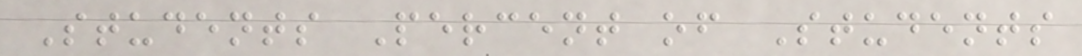Students Percent of Students
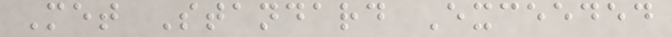Met Standard Exceeded
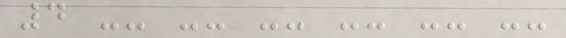4 -- -- -- -- -- --
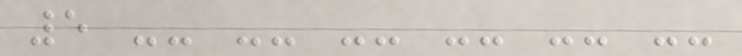5 -- -- -- -- -- --
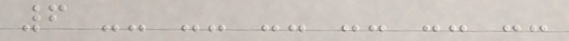6 -- -- -- -- -- --
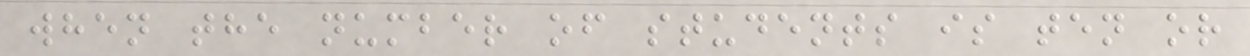when the number of students is ten or
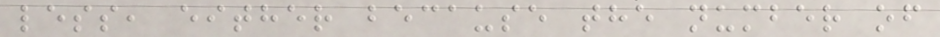less, either because the number of
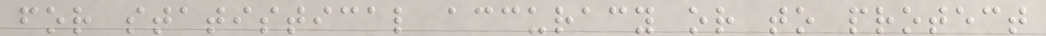for statistical accuracy or to protect
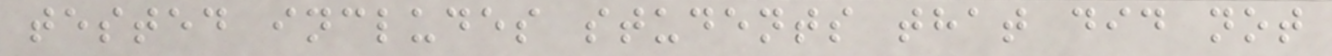tested includes students that did not
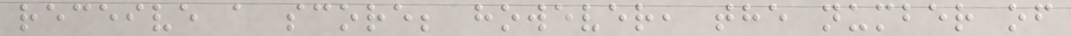receive a score; however, the number of
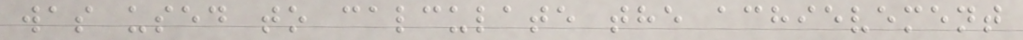was used to calculate the achievement
